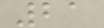21
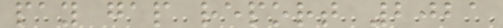pay gap report 2021
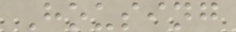Housing
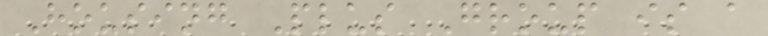Housing Plus Group is a
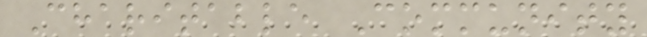Charitable Community
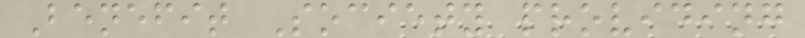Benefit Society providing
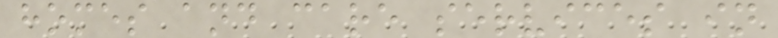homes and care services in
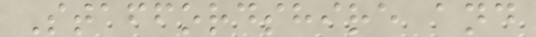Staffordshire and
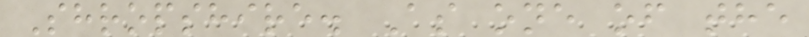Shropshire. As one of the
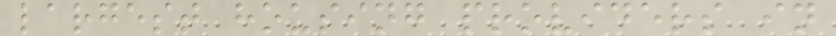largest housing providers in
